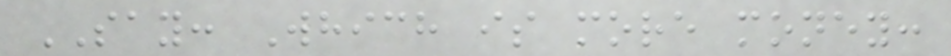SAY: Which is more money:
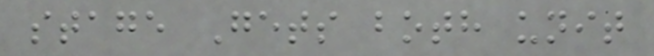stage Gets both unit
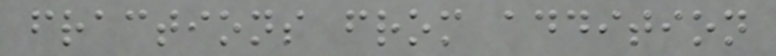fractions from addition
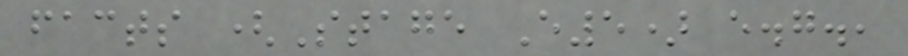facts (Stage E5) e.g.,
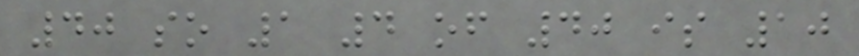40 so 1 4 of 40 is 10
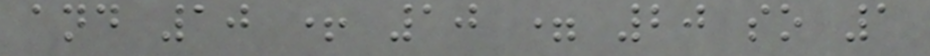and 10 + 10 = 20 so 1
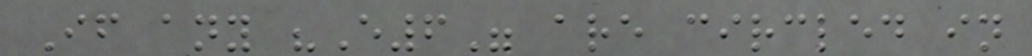If any "E6" are circled in
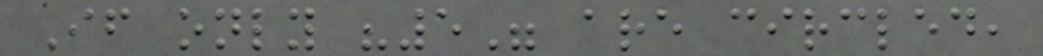If only "5" are circled,
